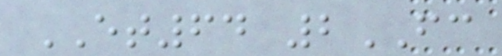ET64 2FC
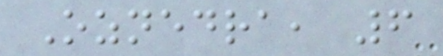Oznedra, 6
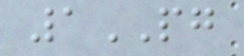1PG
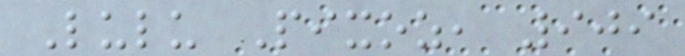Lulu Pixoz, 909
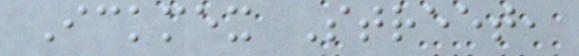Ickmex Street,
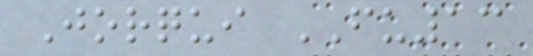Jorqui FU13
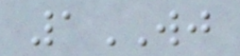1WJ
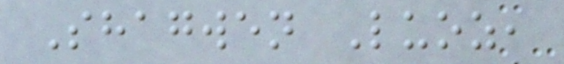Shagwen Luoz,
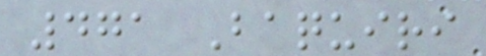471 Baquiri
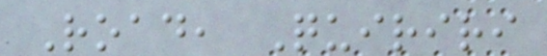Road, Quiriri
